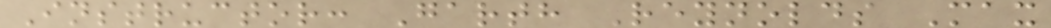Instructor: Garth Reynolds Max
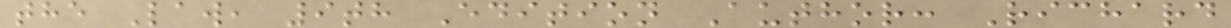the Law, 9th Edition Author: Richard
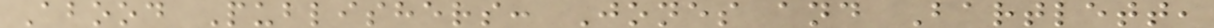Abood Publishers: Jones and Bartlett,
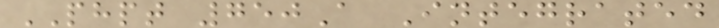PHPT 750A Integrated
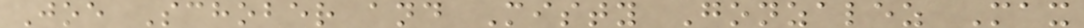Joe Schober and Misty Gonzalez Max
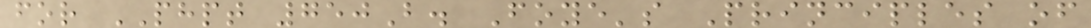for PHPT 750B. Foye's Principles of
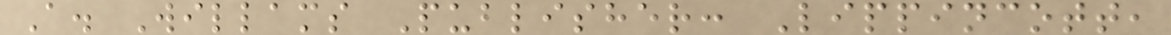A. Willams Publisher: Lippincott,
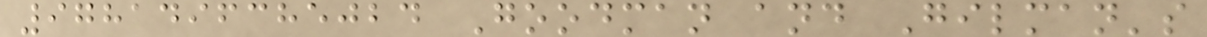9781496385024 Goodman and Gilman's
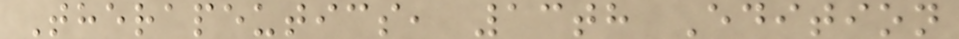Therapeutics, 13th Edition
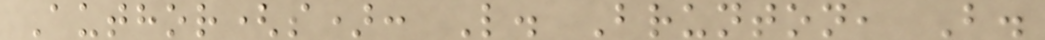Author(s): L. Brunton, B.
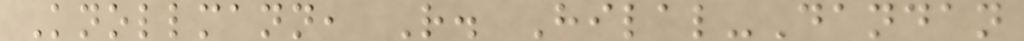Knollmann, R. Hilal-Dandan
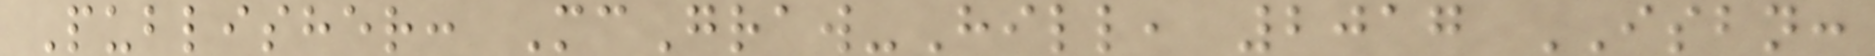Publisher: McGraw-Hill, 2017 ISBN:
